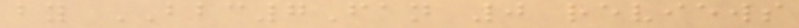by BBC7Fan 0 reviews
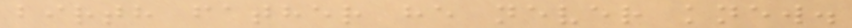birth father he never knew.
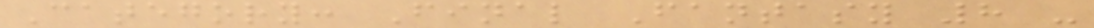Category: Final Fantasy 8 -
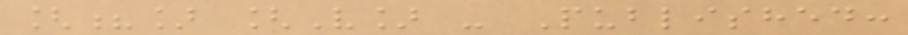[?] [V] - Published:
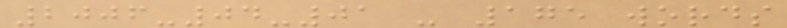2006-04-01 - 175 words
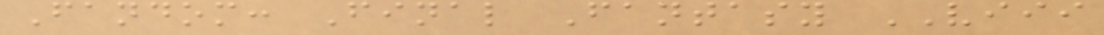Fandom: Final Fantasy VIII
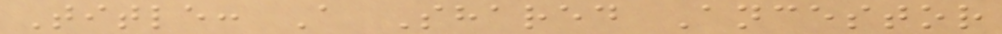Title: A Shared Ancestor
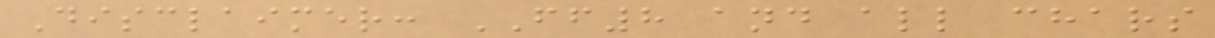Disclaimer: FF8 and all chars
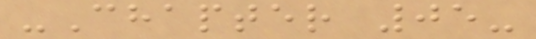-Chapter 05-
